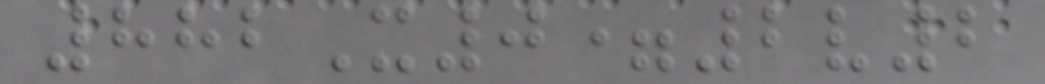882X0=2v2
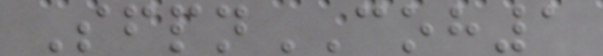SfpnCOH1
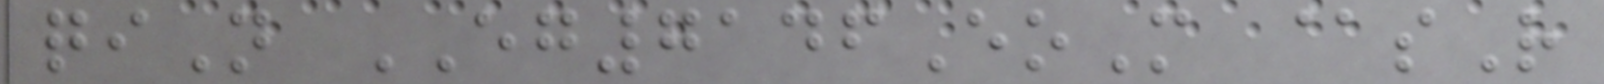qiN EG7146EoM @sR
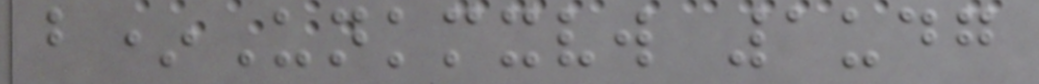b*Unkmxvw 1udg
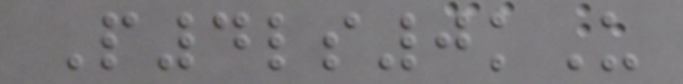P4ls0kU
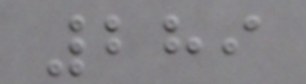289
